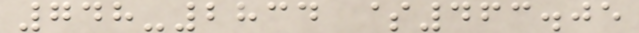748-2834 $463.05
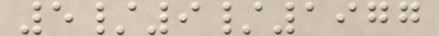5/9/1977
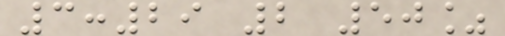3:29 2 50%
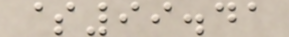$99.41
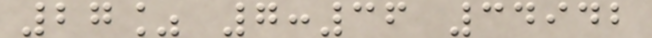27% 7:36 34942
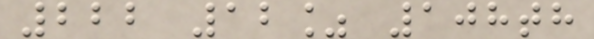222 12% 108th
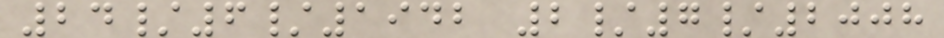24/6/1942 2/7/2008
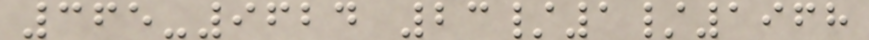365-9624 23/1/1968
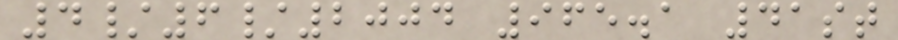4/6/2004 965.1 41st
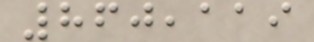860,119
